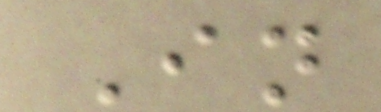In
